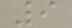9
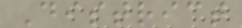District
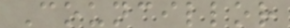Councillor
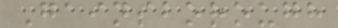Gainsborough
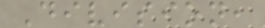Division,
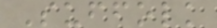Suffolk
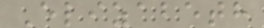Elizabeth
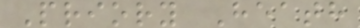Priory Heath
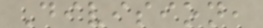Division,
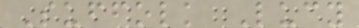Suffolk Lucy
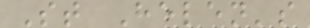St Helen's
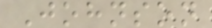Johnson
